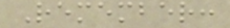Remember:
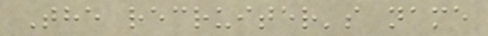The recruiter's name
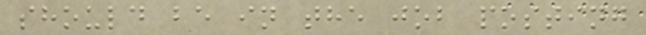should be in the job posting
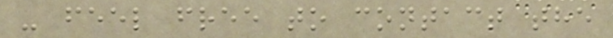- feel free to contact the
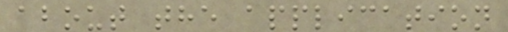about the application
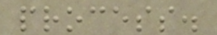process.
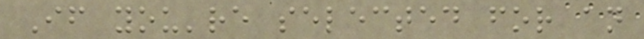If you're selected for an
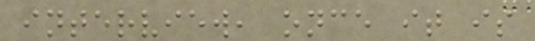interview, once it is
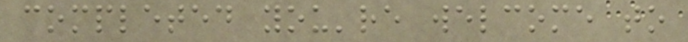completed you're welcome to
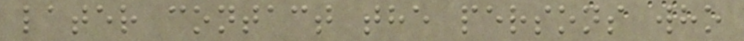later contact the persons who
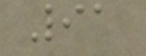91
